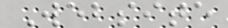Website
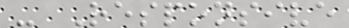- Responsive
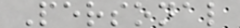Personal
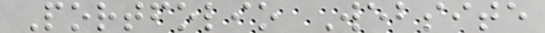Portfolio Website
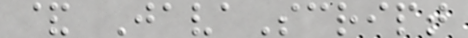& JavaScript
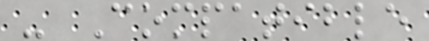- Compatible
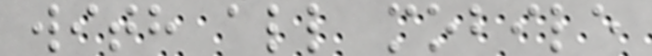with all mobile
